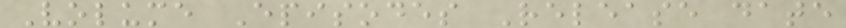Volume Episodes Release date
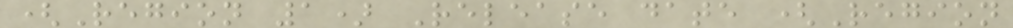(Region 1) Release date (Region
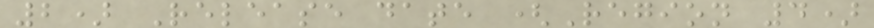2) Release date (Region 4)
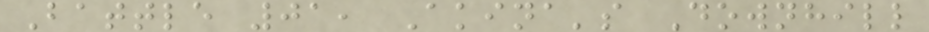Battle 01, Akina's Downhill
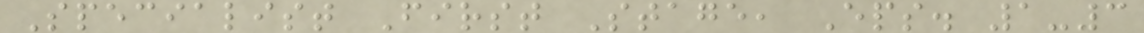Specialist First Stage, Eps. 1-3
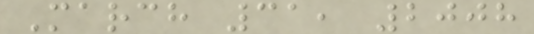March 31, 2008
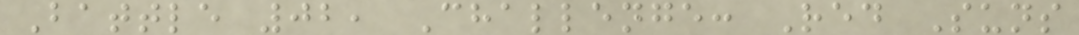Battle 02, Challenge: Red Suns
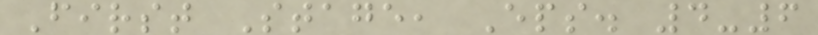First Stage, Eps. 4-6
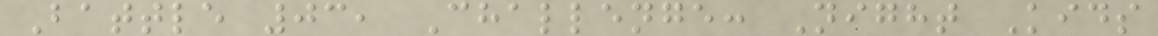Battle 03, Challenge: Night Kids
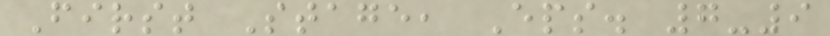First Stage, Eps. 7-9
